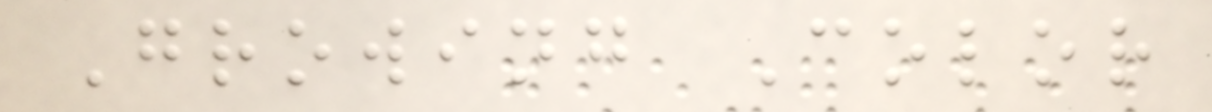Growing Color
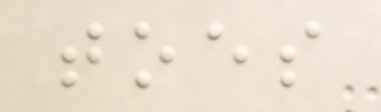toes
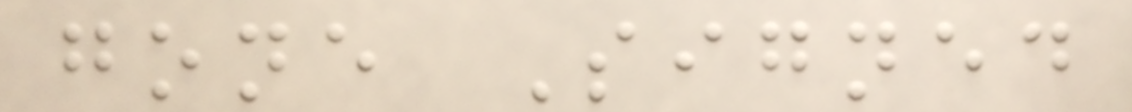gone Signed
